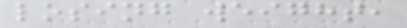losing weight,
